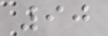90
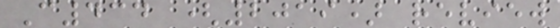C434 (2019) review
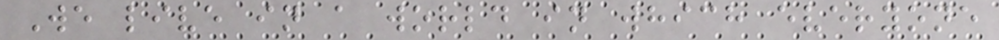We live in a world in which everyone
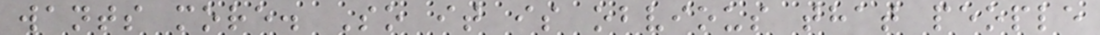wants more. So it is obvious that people
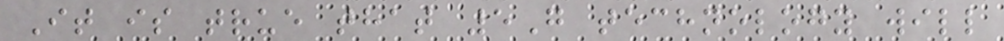It is true that 5G technology will
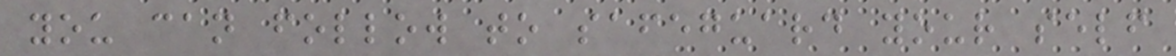you can follow to safeguard your self
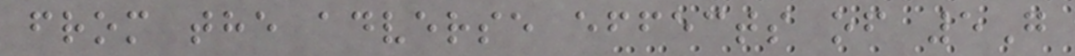from the adverse effects of 5G
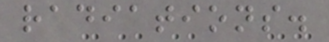radiations.
